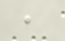,
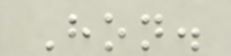Hon.
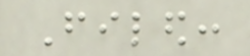Filed:
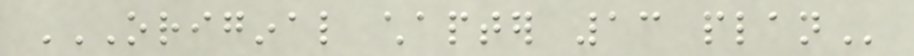ORIGINAL CHAPTER 13 PLAN
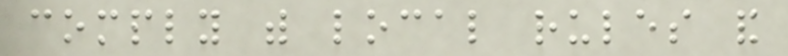comply with local rules and
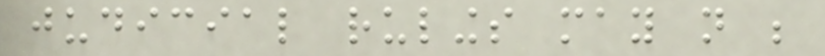judicial rulings may not be
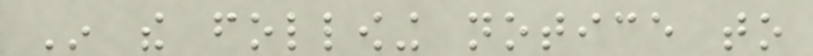In the following notice to
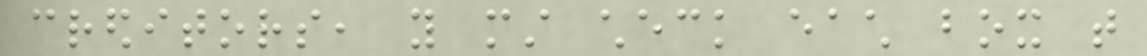creditors, you must check each box that
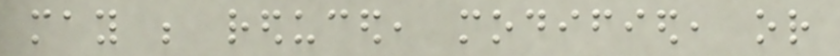may be reduced, modified, or
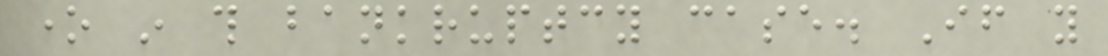one in this bankruptcy case. If you
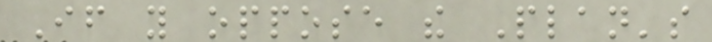If you oppose the Plan's
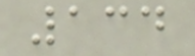134
